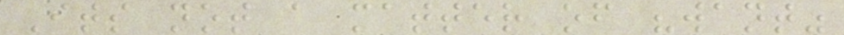Its not a matter of "want"
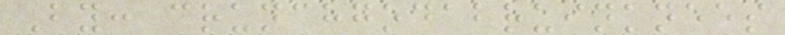By: crunchgodabruinknees
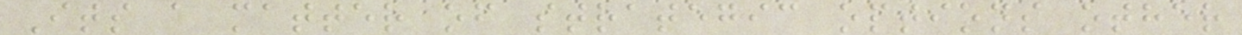Its a matter of strategic options other
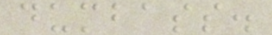dumbass.
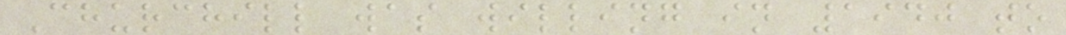Churchill was willing in 1940 to
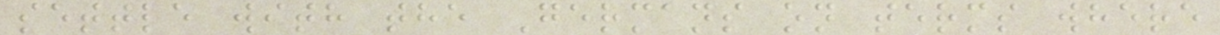settle with the Germans on terms where
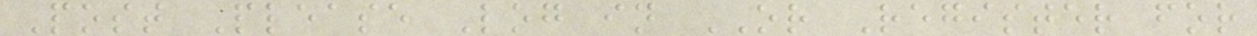Post Please Log in OR Register for
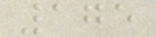175
